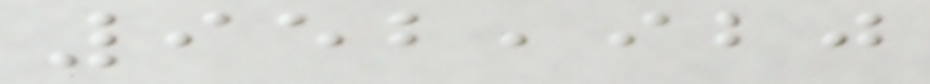952,920
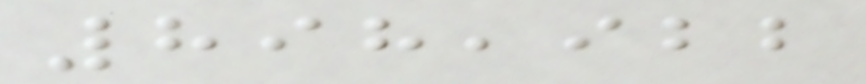898,922
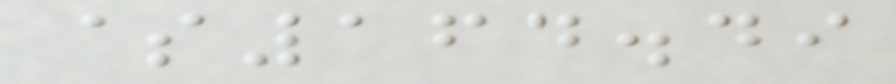$164.49
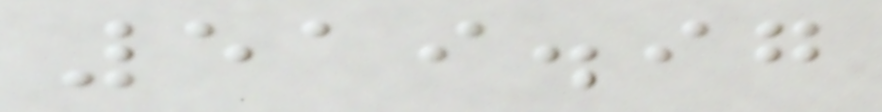519.97
